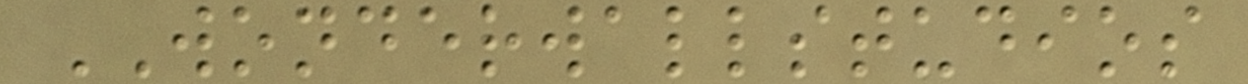WONDERWALLSTUDIOS
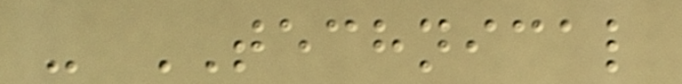- TECHNICAL
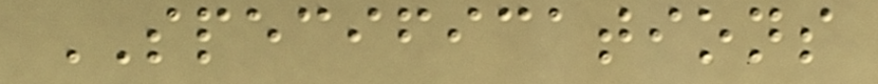SPECIFICATIONS
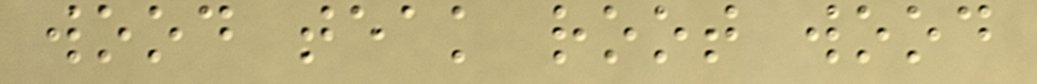wood teak root wood
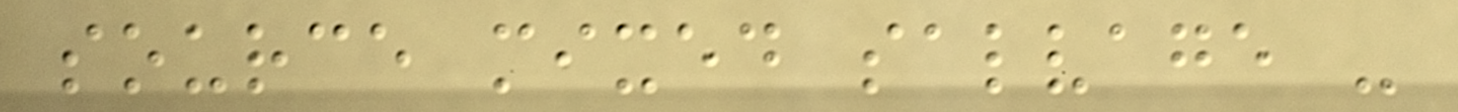source mixed salvage -
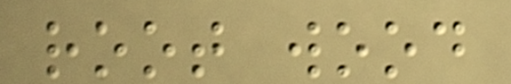root wood
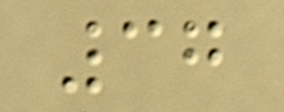37
